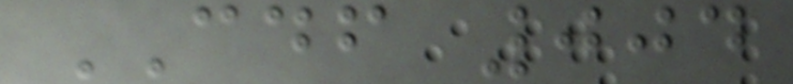CDF 004
